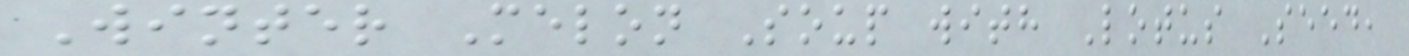Winter Melon Soup with Lotus Seed,
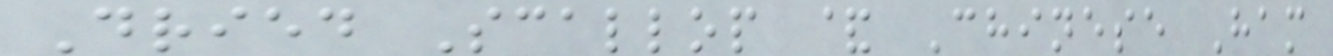Dried Scallop & Chinese Ham
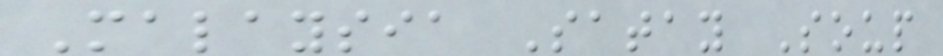Malaysia Satay Soup
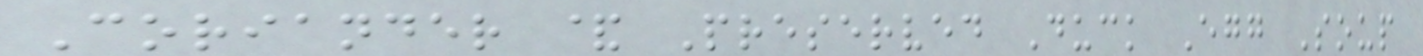Coriander & Preserved Duck Egg Soup
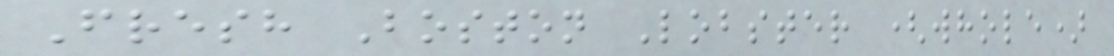Fresh Boston Lobster (whole)
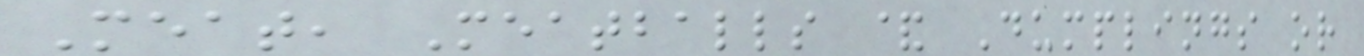Meat, Meatballs & Dumplings or
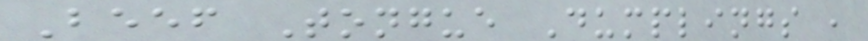Beef Tongue Dumplings ,
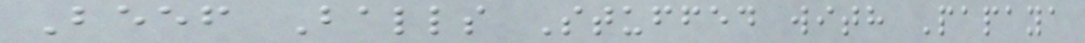Beef Balls Stuffed with Papaya
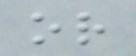or
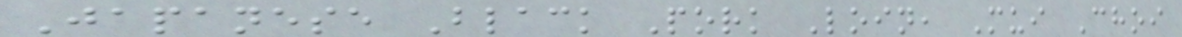Japanese Black Pork Loin, Mui Choi
